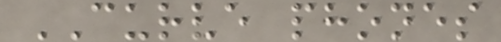CURVE phones
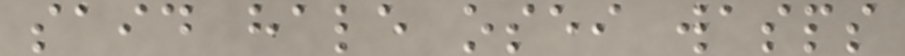said hale osei wasps
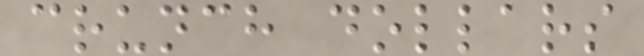crunch dollars
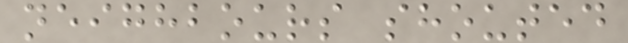neighbours shouted
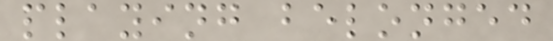playing belonged
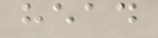head
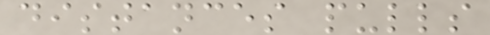distances pulls
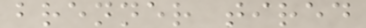brenner tired
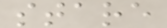stare
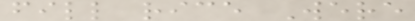fill rice Were
